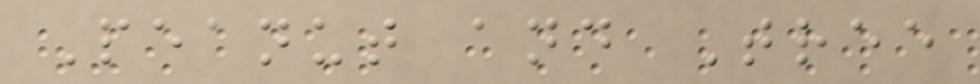Peanut and Tree
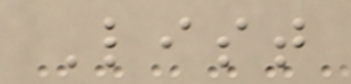List
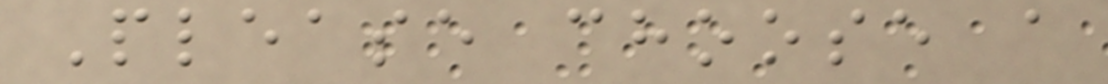Please choose a
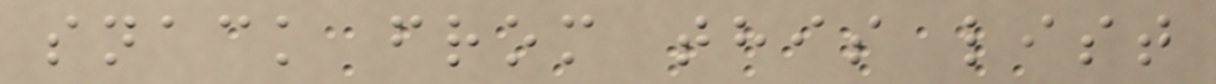snack from this list
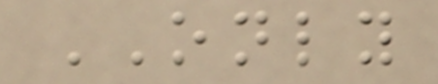ONLY
